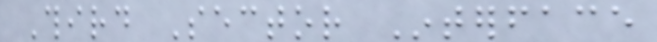Third Sector Interface
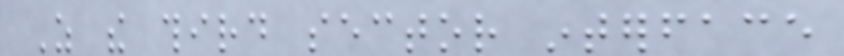As the third sector interface
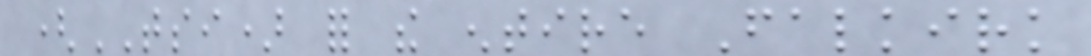(TSI) for the entire Falkirk
